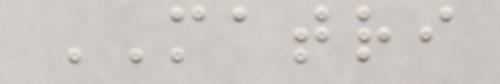MATRI
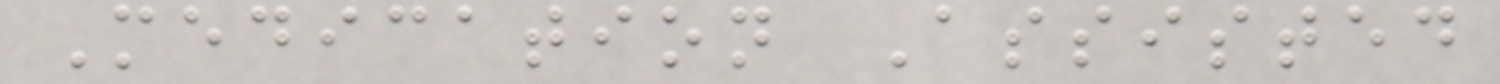Medication Assisted
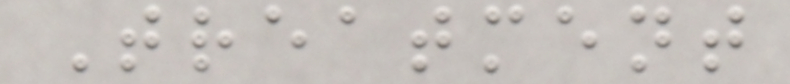Treatment
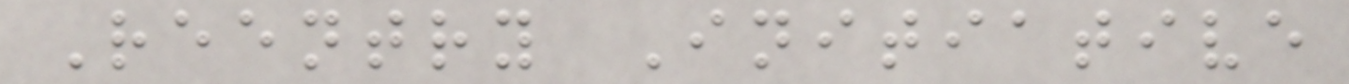Reentry Initiative
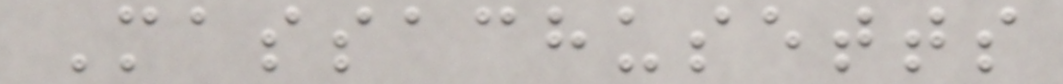Massachusetts
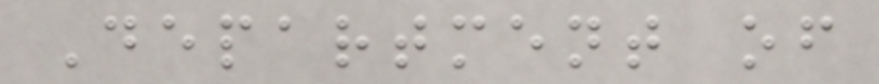Department of
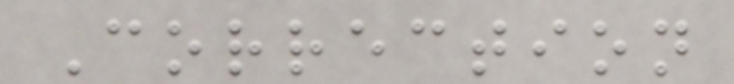Correction
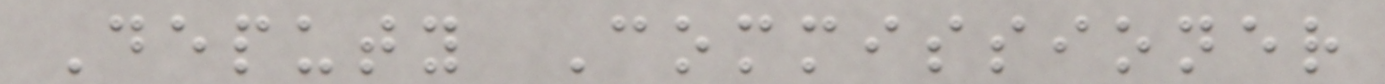Deputy Commissioner
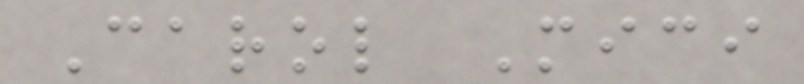Carol Mici
